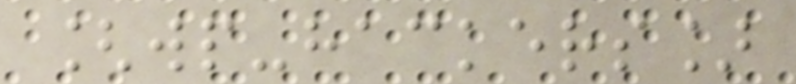[wp-hackers]
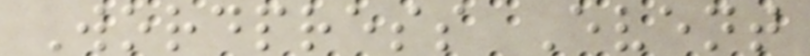Wordpress Event
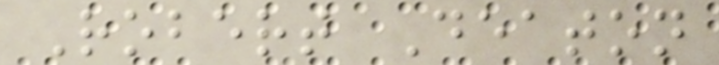Robert Deaton
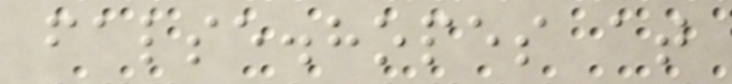false.hopes at
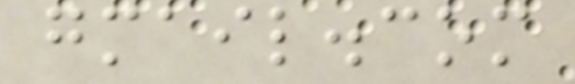gmail.com
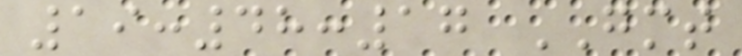19:48:17 GMT
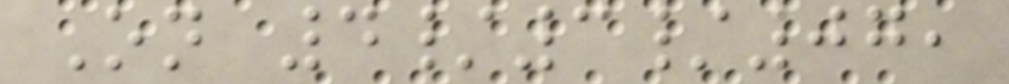On 4/3/07,
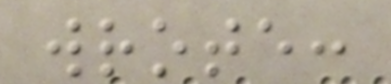wrote:
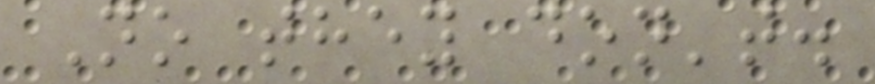No they don't.
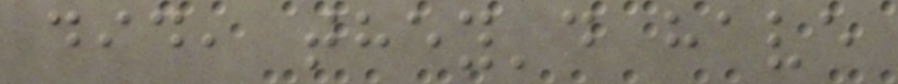did, they'd have
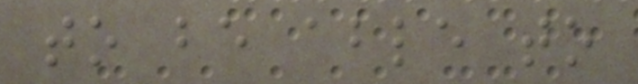to be able to
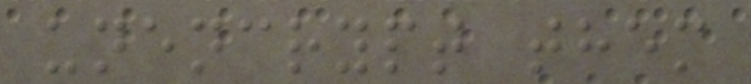unencrypt them
